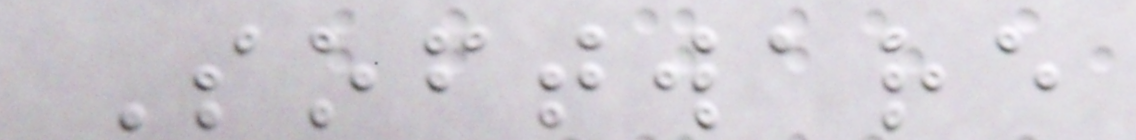Software
